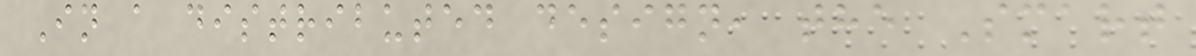In a distributed design, the Smart
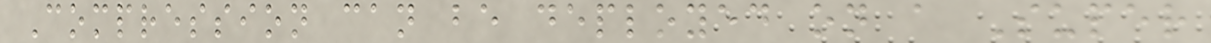Compression can be deployed on a Super
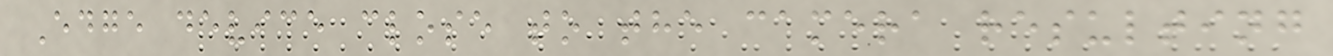Edge device close to the camera resulting
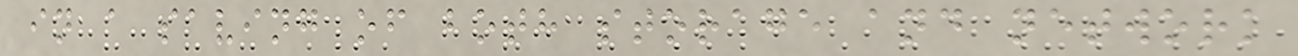in a saving of both storage and network
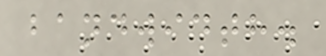bandwidth.
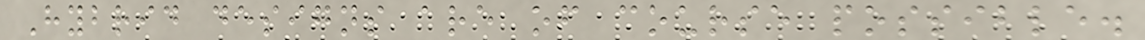Hybrid designs are of course possible.
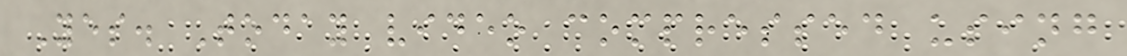Yes. Today video compressed using
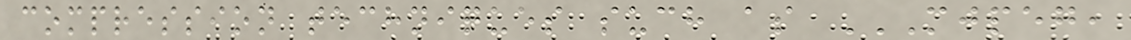compression techniques such as MJPEG,
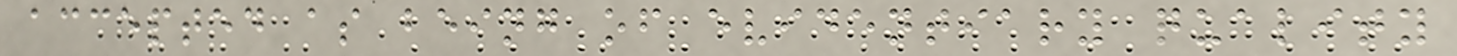accepted as being of evidentiary quality
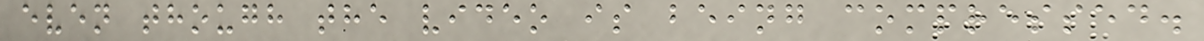even though the video is being compressed.
